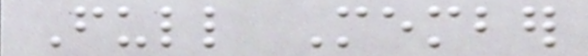Full Member
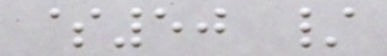$50 /
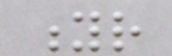yr
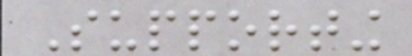Supporting
